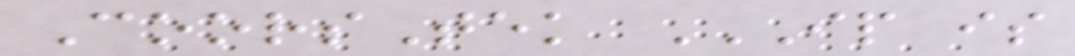CoorsTek IP IS
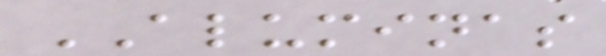ALUMINAS
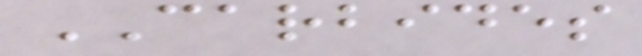CARBIDES
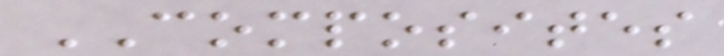COMPOSITES
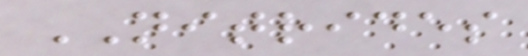NITRIDES
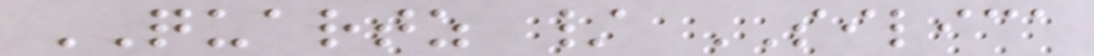QUARTZ / SILICA
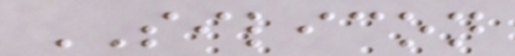SILICON
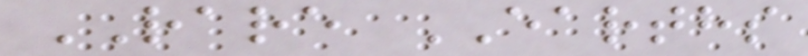RARE EARTHS
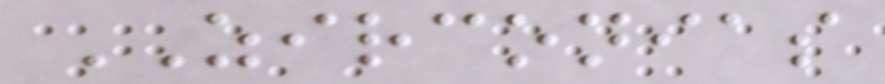ZIRCONIAS
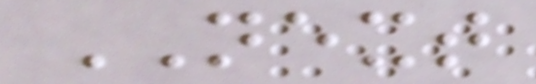NEXT
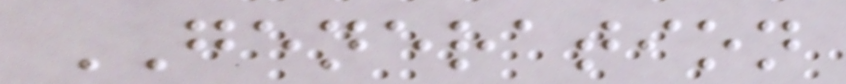GENERATION
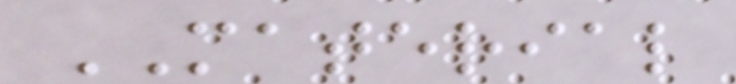MATERIAL
